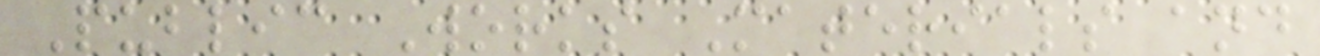Public Works Materials and
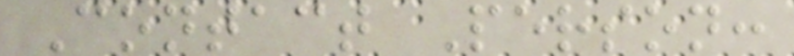Contact Person:
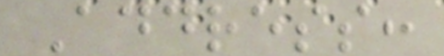Address:
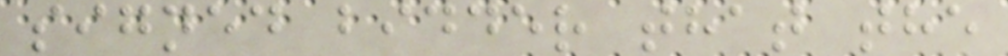signed bidder that the
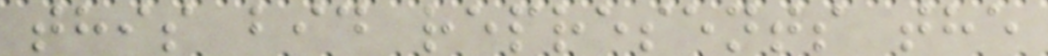this bid represents the
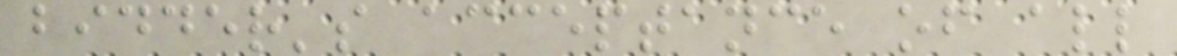bidder's acceptance of all
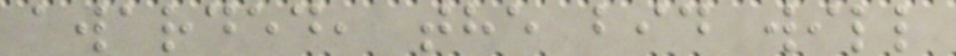awarded, the bid will
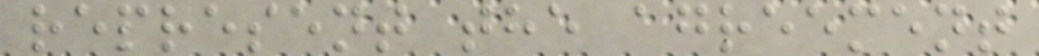represent the agreement
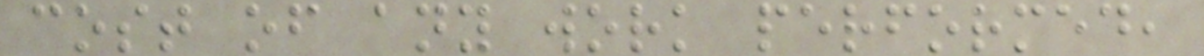cost of any work performed,
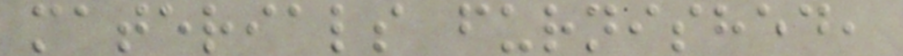materials furnished,
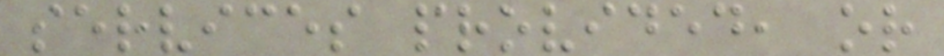services provided, or
